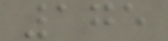175
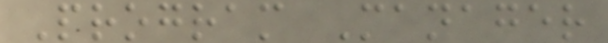Program Manager
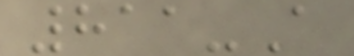811-A
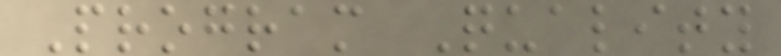Program Quality
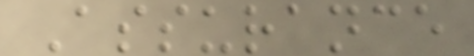Assurance
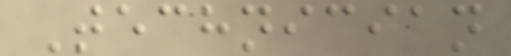Technician
